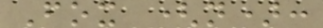Fox (n):
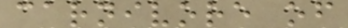carnivore of
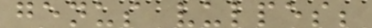genus vulpes;
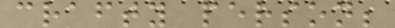crafty person;
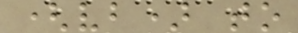(vb) to
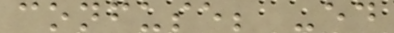confuse; -ed
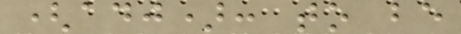(adj): to be
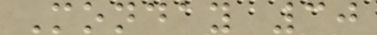Monday 30
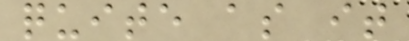quite as it
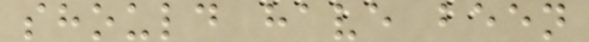should have been
